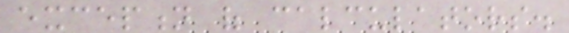exception of calculators.
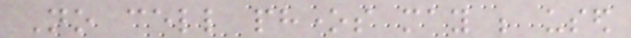No cell phones may be used
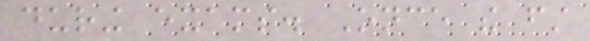during exams. Once the first
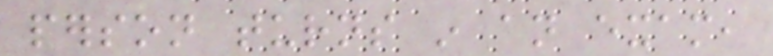person turns in an exam,
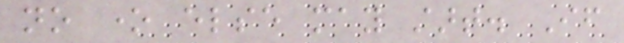no one else may start. If
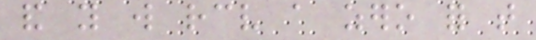and you will receive a zero for that
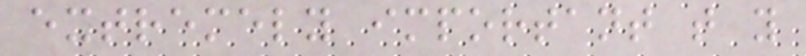extremely important that you
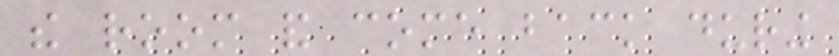the room and come back during
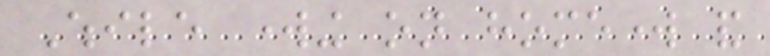While working on homework and
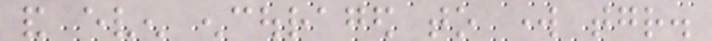and even encouraged to work together.
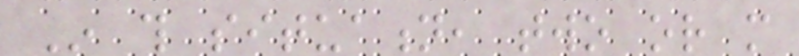In this situation, two or more
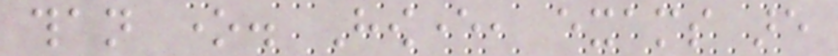than one. However, exams are
